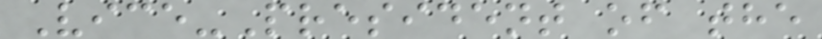Vice-President of the
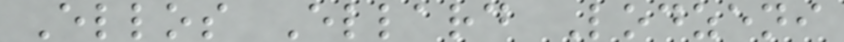Ellos Ellard Lodzeni
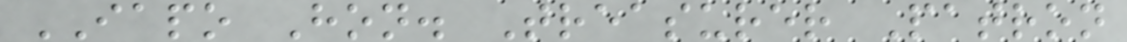IAPO Hon. Treasurer Patron
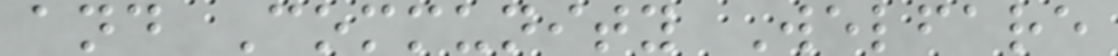and Community Welfare
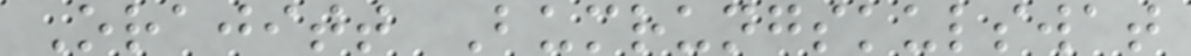Orajitt Bumrungskulswat
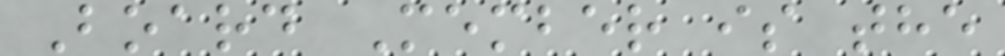Board Member is the
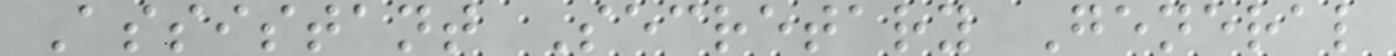Assistant Secretary General
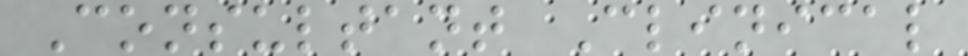Consultant Clinical
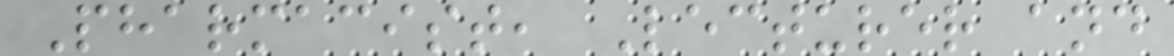Pharmacist, Lecturer and
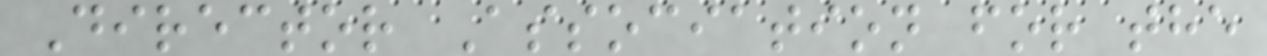Director Association for the
